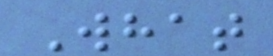What
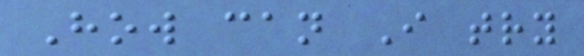How can I try
